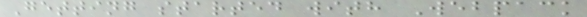Getting started with Webpack
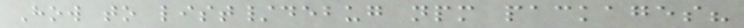How to list/debug npm packages?
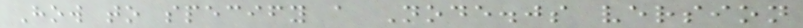How to specify a Node.js version
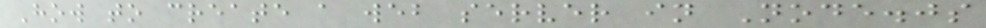How to create a web server in Node.js
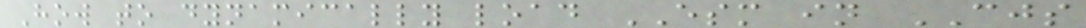How to dynamically load ESM in CJS
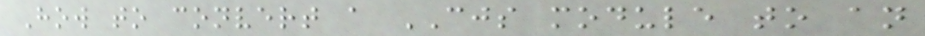How to convert a CJS module to an
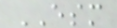ESM
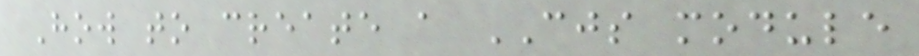How to create a CJS module
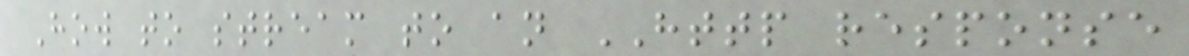How to stream to an HTTP response
